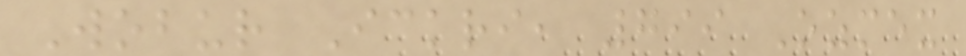Wobur Ickri, 799 Ozmex
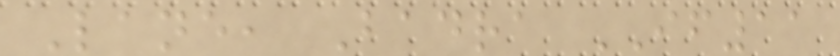Lane, Badra IF11
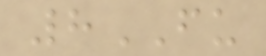8FU
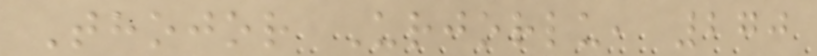Thojor Urjorlu, 270
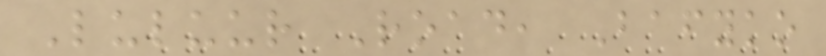Luluur Road, Bafyko
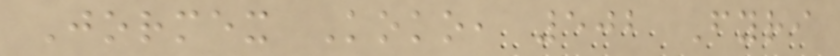Jormex Koko, 502 Fyri
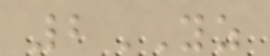2YZ
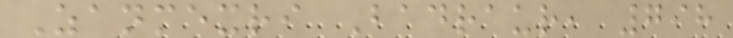Zanmexri Badraur, 798
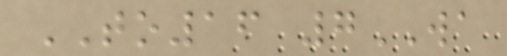TO16 7WA
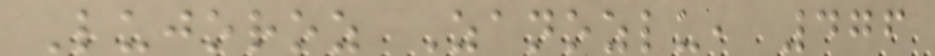Lujoroz Zanozlu, 476
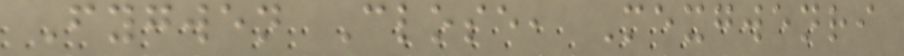Fygwen Close, Mexgwenri
